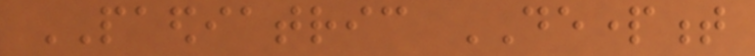PAEDIATRIC DEPARTMENT
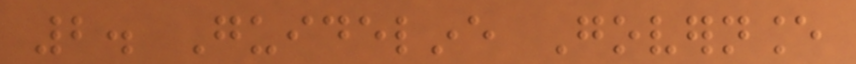2. Guideline Governance
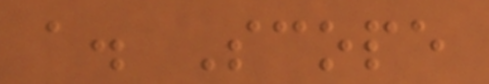a. Scope
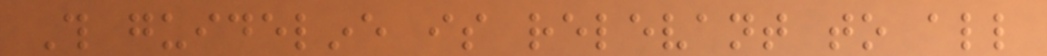This guideline is relevant to all
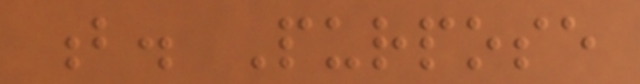b. Purpose
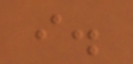i.
